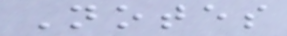Notes
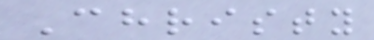Christy
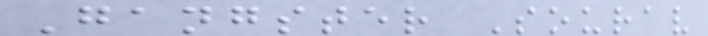Gangster Sourav
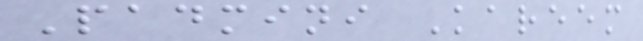Padmini Kareem
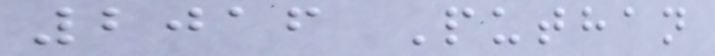2016 Puthan
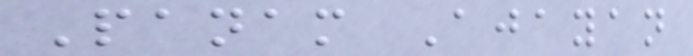Panam Ajayan
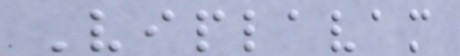Viplavam
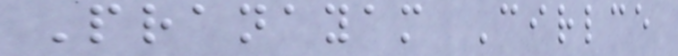Pranayam Cirlce
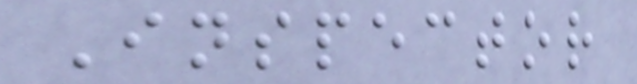Inspector
